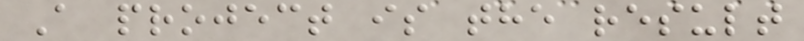A project is the result
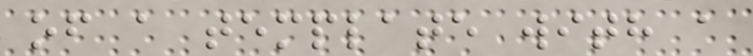of a template with a
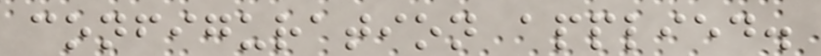configuration applied.
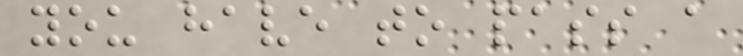you have to pass a
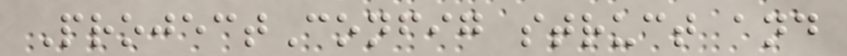ProjectConfig struct and
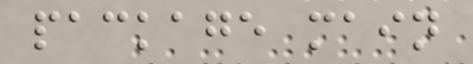package main
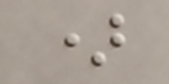)
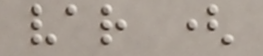var (
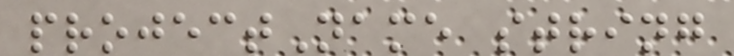projectName string
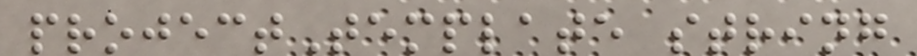projectTemplate string
